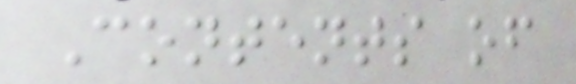Contents of
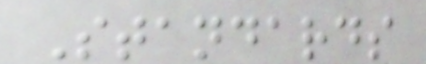Standards
